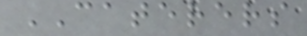CATERERS
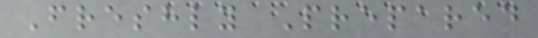Freshly Prepared
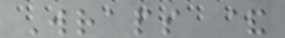Wraps &
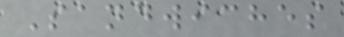Sandwiches
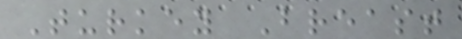Turkey Breast
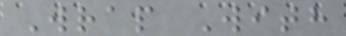Wrap With
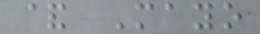& Mayo
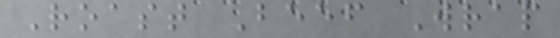Roast Beef Wrap
